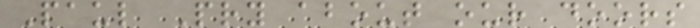Paul Pry about our doors
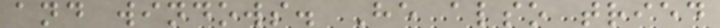and windows. He also tried
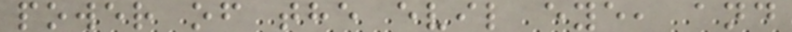power of the evil eye, and
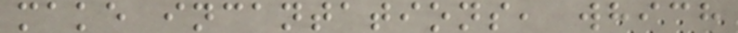make incantations, which
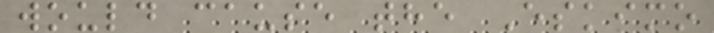would cause the Eskimo
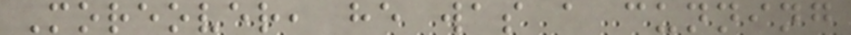Moreover, he was a cunning
